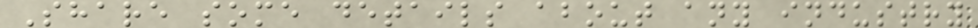Share some details about any industry
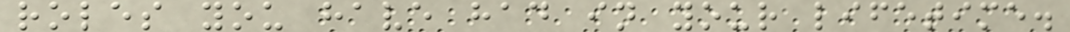roles you have had in your lifetime.
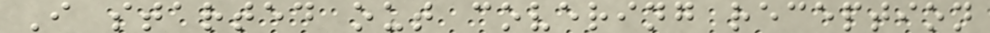I started out covering reception
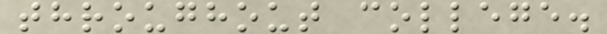throughout college.
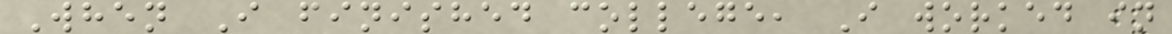When I finished college, I worked in
